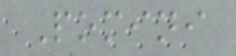Pomini
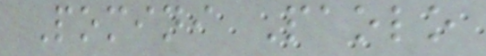Pomini Paolo
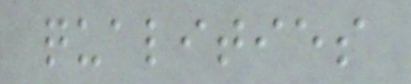qualities
